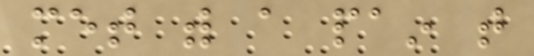met with a pain that
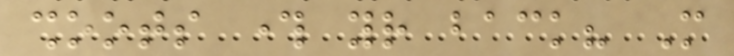shoots through your back? More
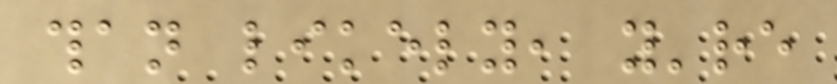than likely, you're
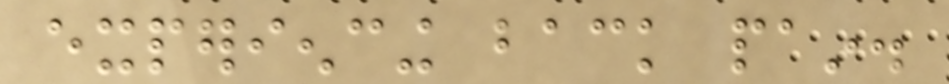experiencing back pain.
